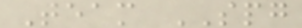Team SPG
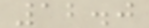12.0
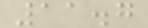11.7
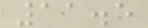11.5
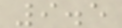9.5
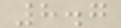8.7
